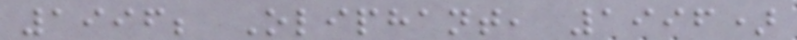1996; Oliphant, 1996)
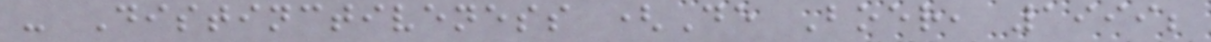- Distinctiveness (De Boer, 1999;
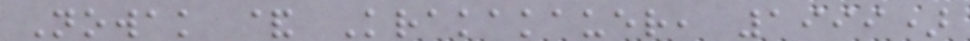Nowak & Krakakauer, 1999)
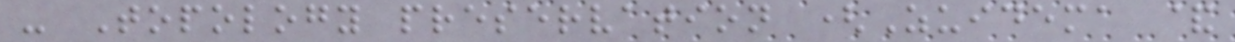- Topology preservation (Zuidema &
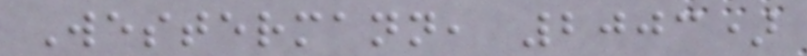Westermann, 2003)
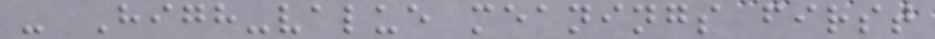- High-value meanings first
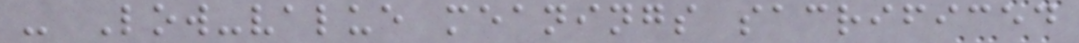- Low-value meanings sacrificed
